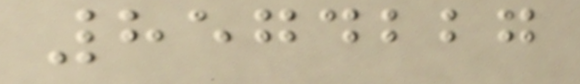8574227
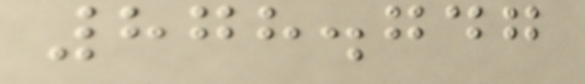878.747
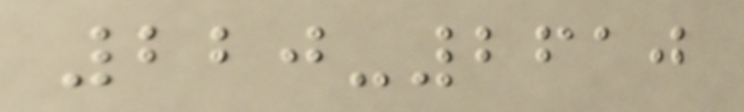220-2610
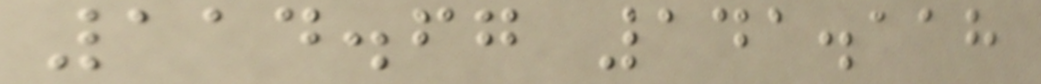114.67 141.118
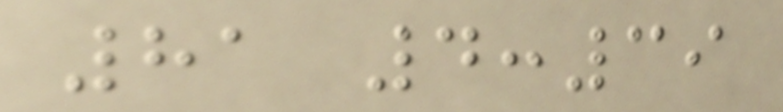81 4:39
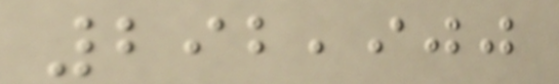292,900
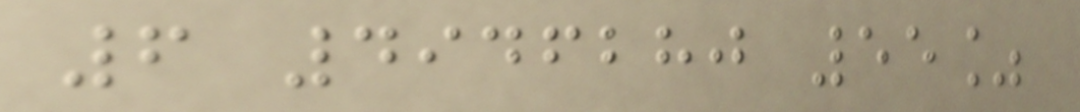6 4946280 55%
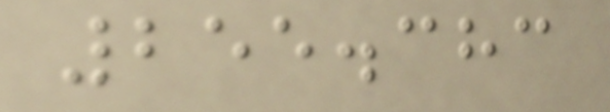255.383
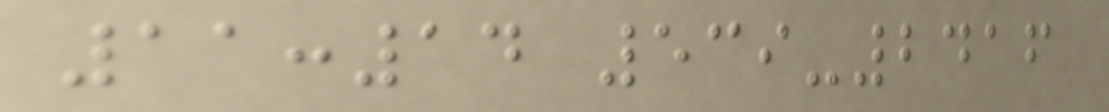11:14 539-2416
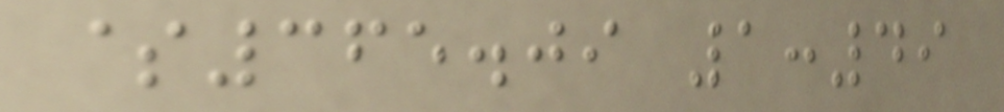$365.09 1:49
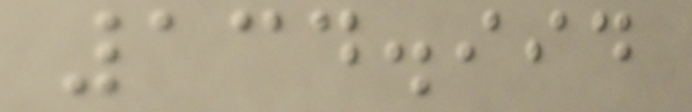134.994
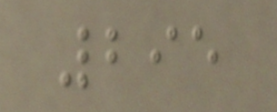295
